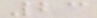23
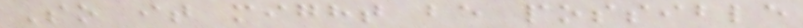So it might be possible
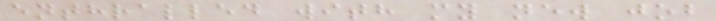enthralled with my new job
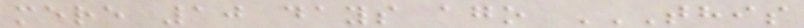mere 10 days ago THIS
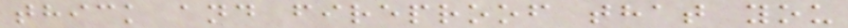thick and fireproof that you
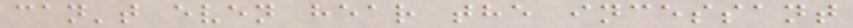can't even hear the incessant
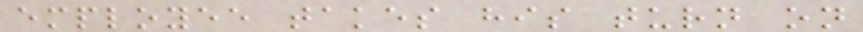employee takes his turn on
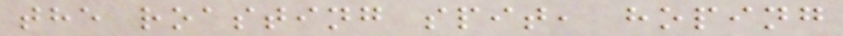the roasting spit, hoping
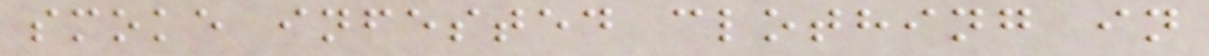smoke infested clothing in
